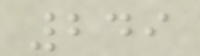249
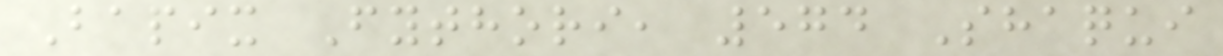Bapix Fythori, 574 Shaqui
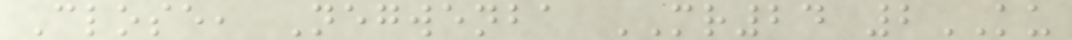Close, Negwenba MR24 2KU
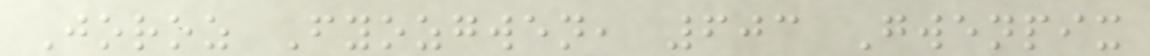Joroz Fyozgwen, 603 Gwenpix
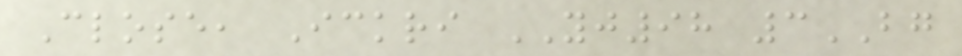Close, Ickri YJ98 3BG
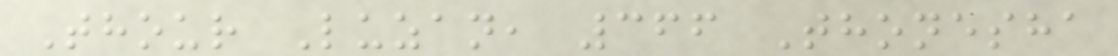Thour Luzan, 366 Thonesha
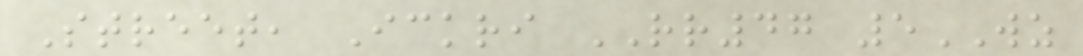Street, Ickri RR47 5WZ
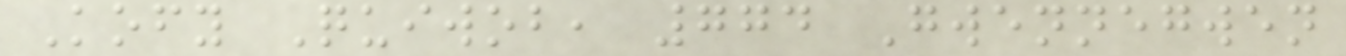Kofy Quiwob, 774 Gwennegwen
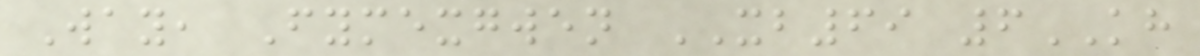Way, Fymexgwen XB69 6KH
